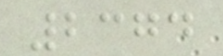2374
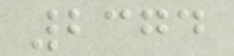2374
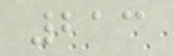213
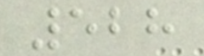528
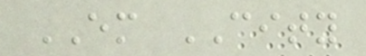EM CITY
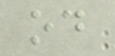od
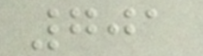701
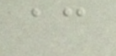ac
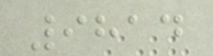9814
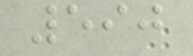590
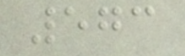573
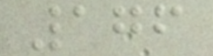176
